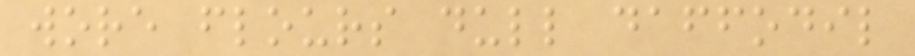wore flours dull daffodil
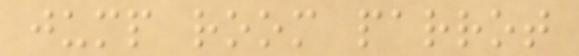jump room parrot
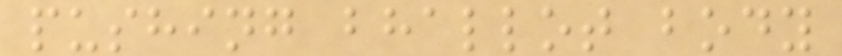pushing bhallot body
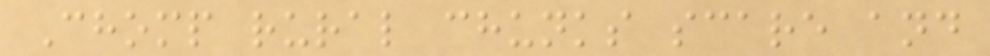Chomp rural chunks scare and
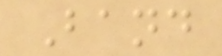Band
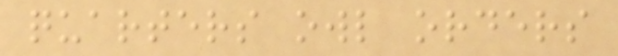quarters owl orders
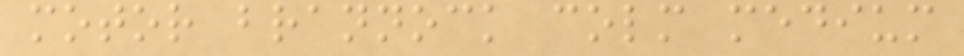motor brannock colm medium
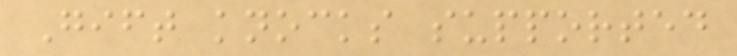Gift knocks supported
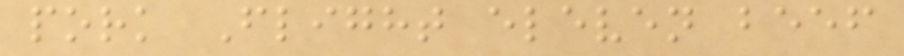pork Flight eleven beef
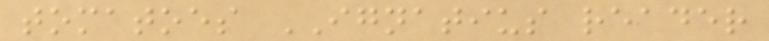tomatoes IGNATIUS reader
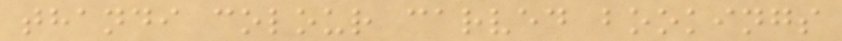thandi colour carved bookings
